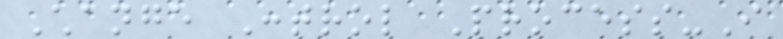Change Control Process-I
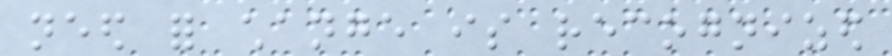need for change is recognized
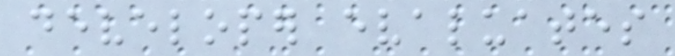developer evaluates
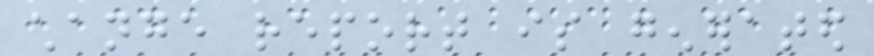change report is generated
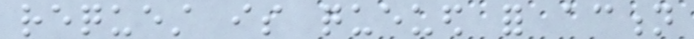request is queued for action
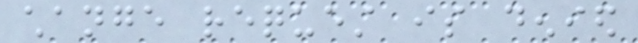change request is denied
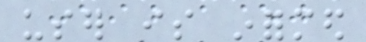user is informed
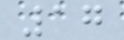17
